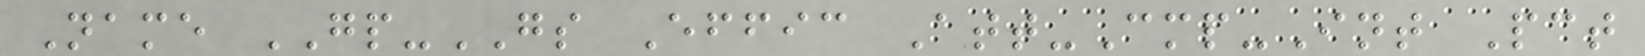Name GP-GS Effic Att-Cmp-Int Pct
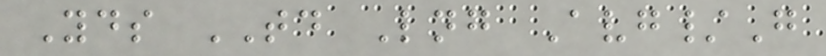Yds TD Lng Avg/G
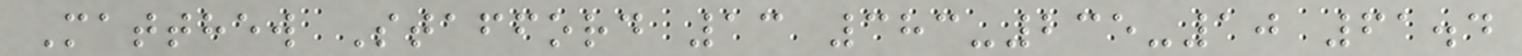Matthew Stafford 13 383-235-10 61.4
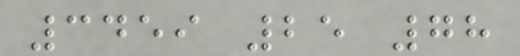3459 25 78
